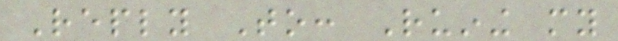Reply To: Ruining my
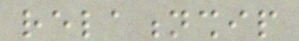relationship
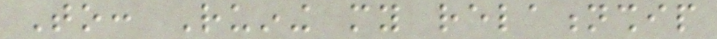To: Ruining my relationship
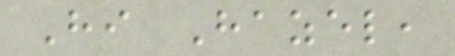Hi Hazel,
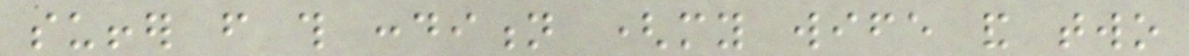suffer from this condition (my wife and two
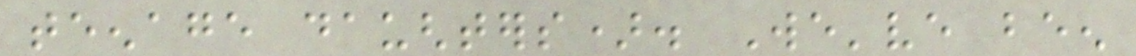teenage daughters). We've been
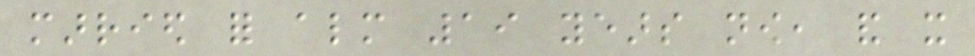married for almost 19 years now, and it
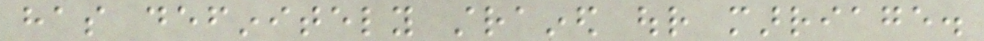has definitely strained our marriage.
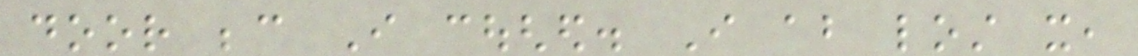door because I coughed. I about lost it,
